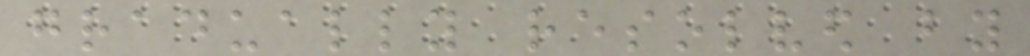gradually resolved by
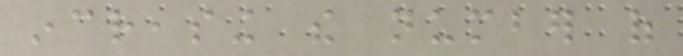increasing the number of
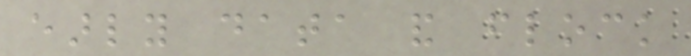early data and flock
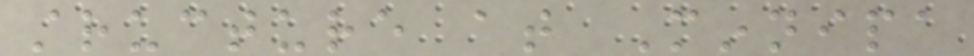structure at Minnipa
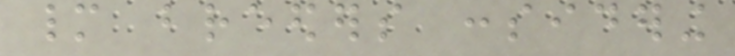many breeders considering
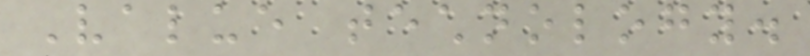Value technology.
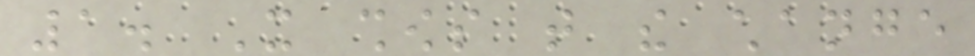1. It shows that the change
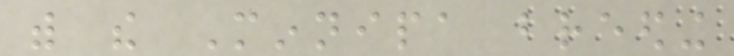with the Minnipa breeding
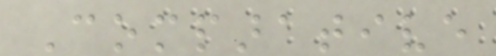Comparative
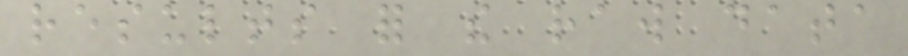results for the raw data
